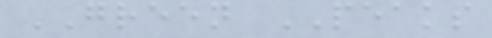GREEN PEAKS
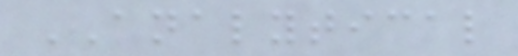ANALYTICAL
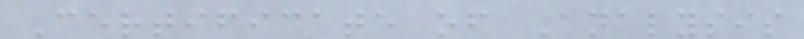Certificate of Analysis
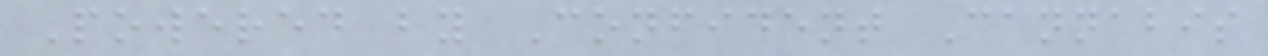Powered by Confident Cannabis
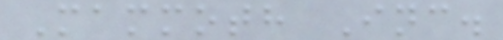Mammoth Inc.
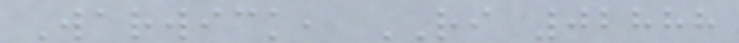Warwick, RI 02888
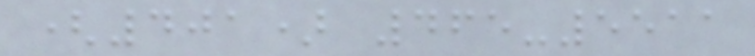(401) 465-5511
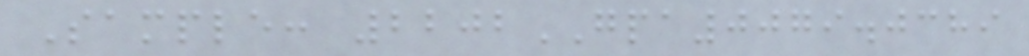Sample: 2202GPA0079.0389
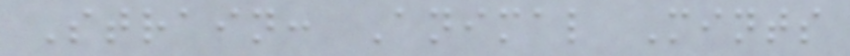Strain: Animal Mints
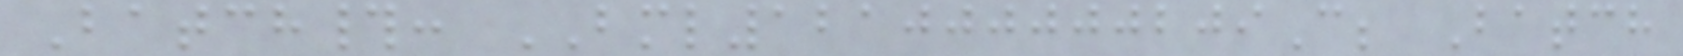Batch#: BML121000000209C; Batch
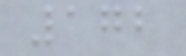172
